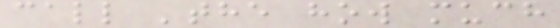call 'the how much
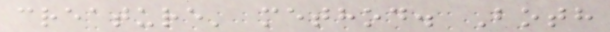creature' method. Both
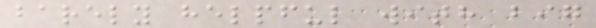barely helpful with big
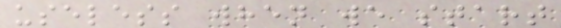useless when we start
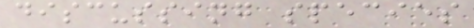discussing species
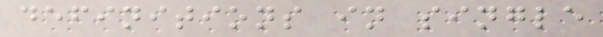definitions in single
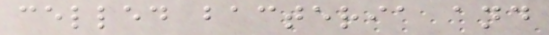celled bacteria and
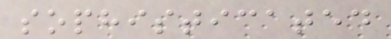sophisticated
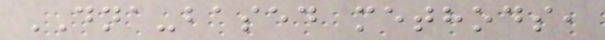DNA-based methods,
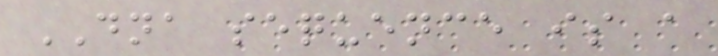DNA sequence is a
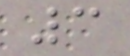3
